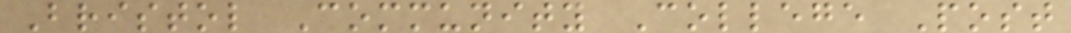Bristol Community College Post
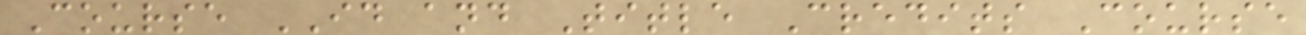Course ID and Title Credits Course
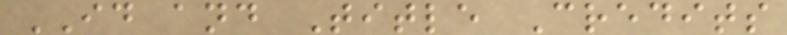ID and Title Credits
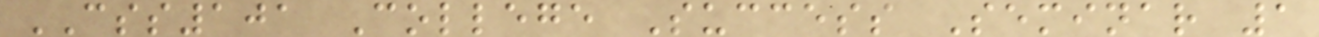CSS101 College Success Seminar 1
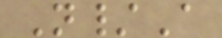N/A
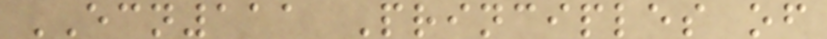ECN111 Principles of
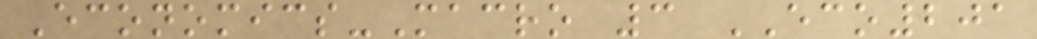Economics-Macro 3 ECO201
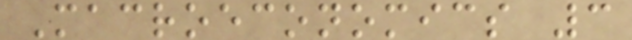Macroeconomics 3
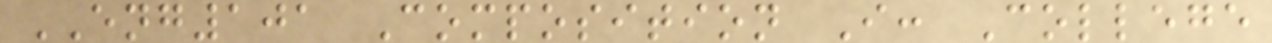ENG101 Composition I: College
